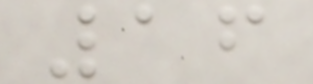16
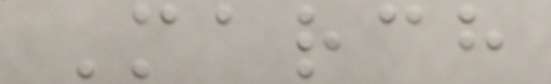March
